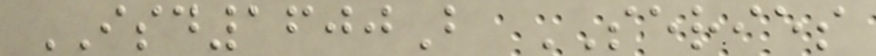ISD1600B SERIES
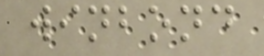winbond
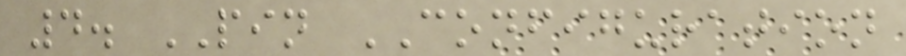4. PIN CONFIGURATION
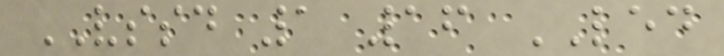VSSD 1 16 LED
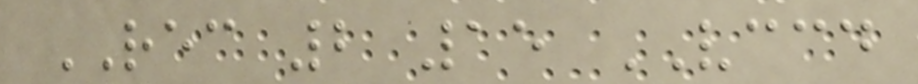REC 2 15 VCCD
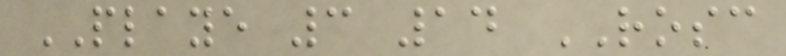PLAYE 3 14 ROSC
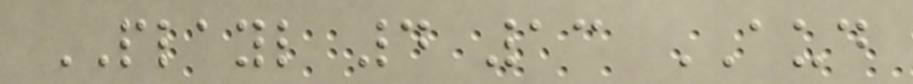PLAYL 4 13 AUD
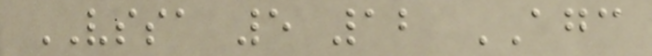VSSA 5 12 AGC
